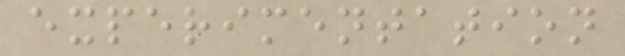experimentation
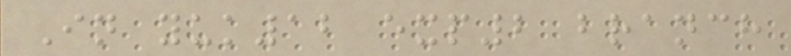In yuk12 exp2 branch
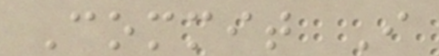Commit I
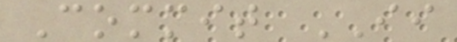Commit II
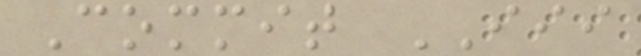Commit III
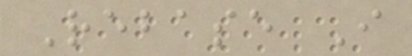Rebase I
